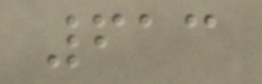613
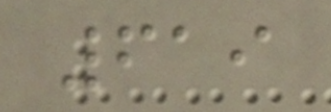619
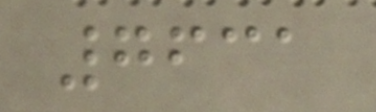7631
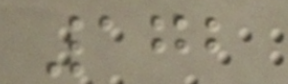172
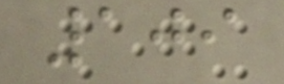109
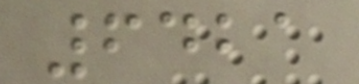6421
